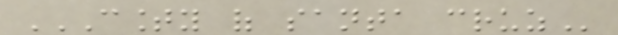COUNTY OF SANTA CRUZ
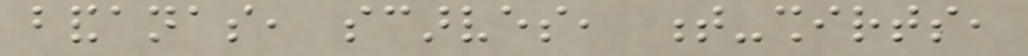bandanas, scarves, t-shirts,
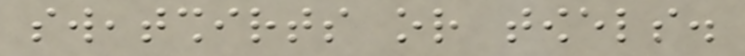sweatshirts or towels.
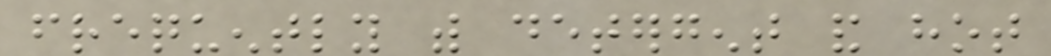frequently with detergent and hot
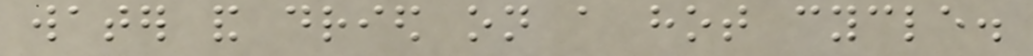water and dried on a hot cycle.
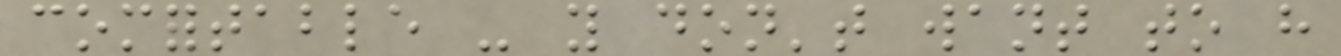comfortable - you don't want to have
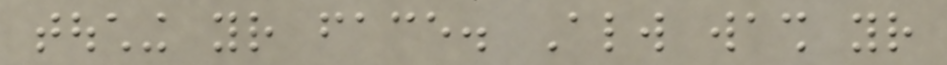touching your face. Always wash your
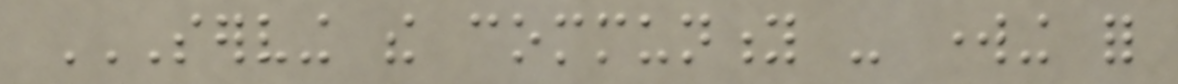SERVING THE COMMUNITY - WORKING FOR
